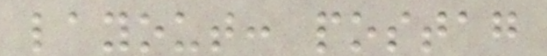layout: postag
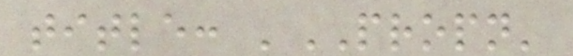title: 'PROPN'
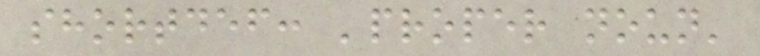shortdef: 'proper noun'
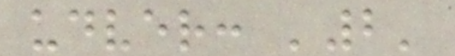udver: '2'
